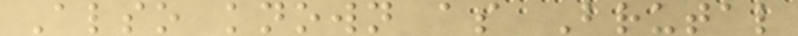Also known as Brutal
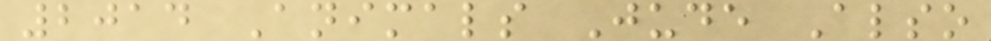2014 Animals Jude Also
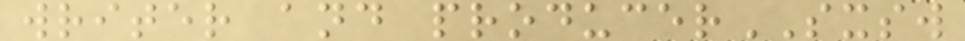writer and producerSXSW
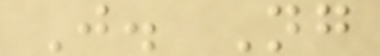J. Ng
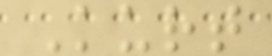Kurt
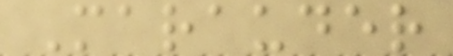Marauder
